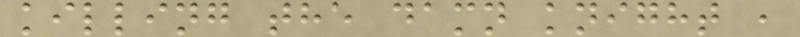killing the damn knight ,
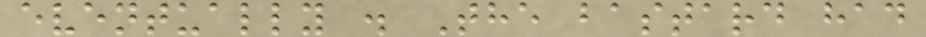eventually . The bastard had
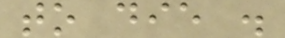to die .
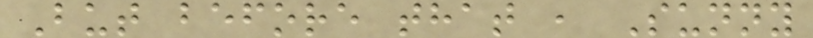But before that , Sunny
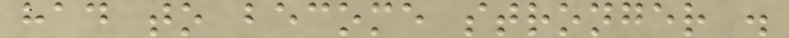had to become stronger .
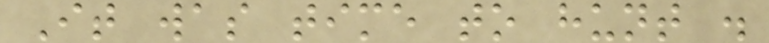It was time to hunt .
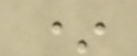*
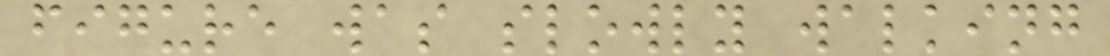figure was slowly walking
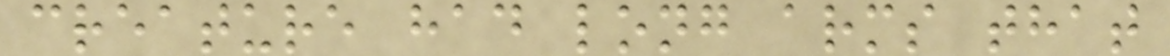creature had long arms that
